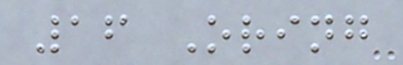16 Oring
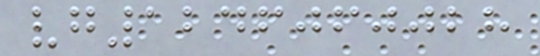vg1246060028
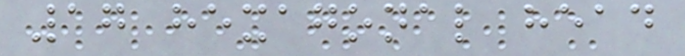17 hexagonal head
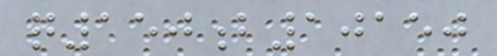q150b10150
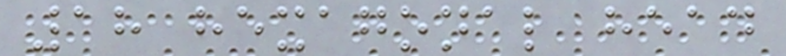18 hexagonal head
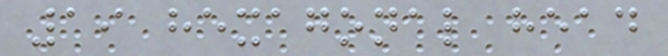19 hexagonal head
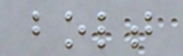bolt
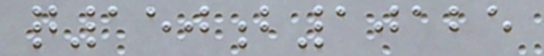q150b10125
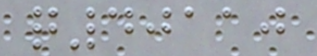q40110
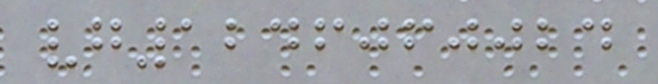vg1246060024
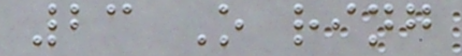23 O ring
